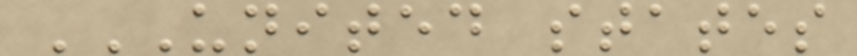UNITED STATES
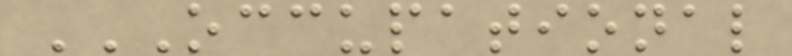OCCUPATIONAL
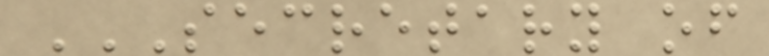SECRETARY OF
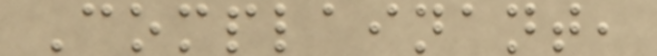Complainant,
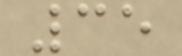35
